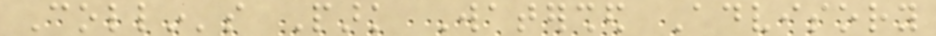Collin's Park Watershed Advisory
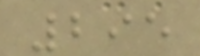295
